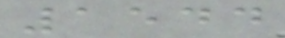1544
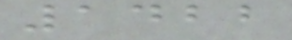1422
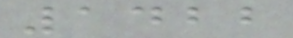1422
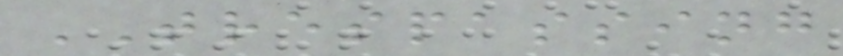TRESPASSING
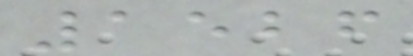1526
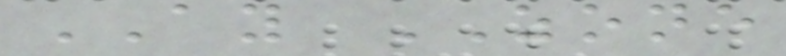AY ZONE
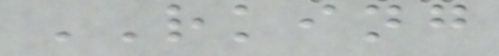RKING
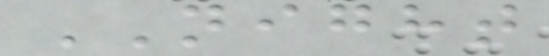NIGHT
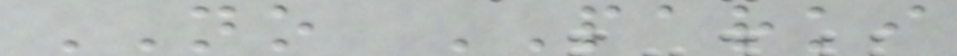NO PARKI
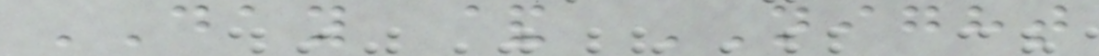DAY & NIGHT
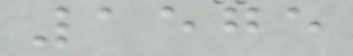1575
